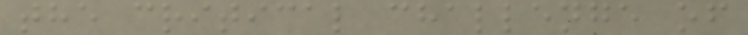the critical challenge of
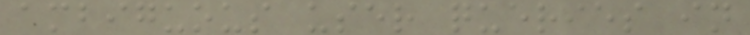ambiguous user queries in
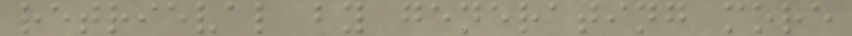retrieval by generating more
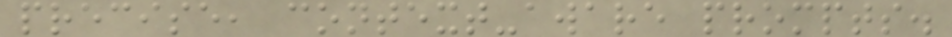precise, context-aware prompts.
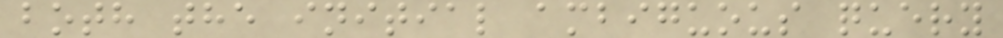both the initial ambiguous query
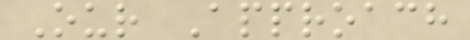Our Approach
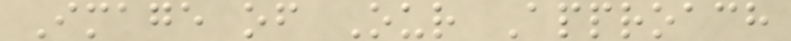Image of Our Approach
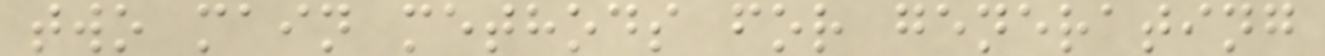two main methods for generating
